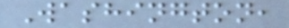Washington,
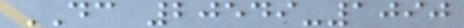DC 20549-1090
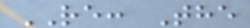RE: The
